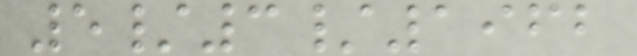5/3/1962
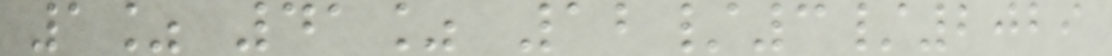1% 41% 12/3/2029
